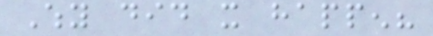Why did it happen?
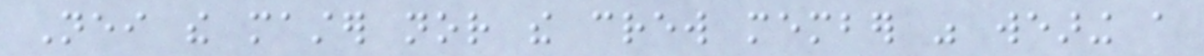Neither the master nor the crew member was wearing a
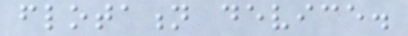flotation device.
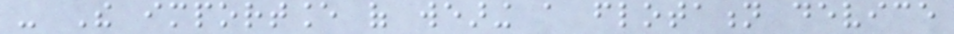- The importance of wearing a flotation device
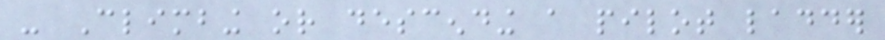- Climbing or descending a pilot ladder
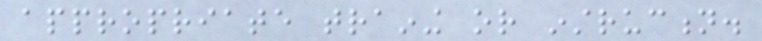appropriate training or instruction.
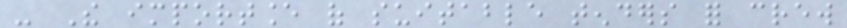- The importance of suitable tenders for crew
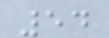54
